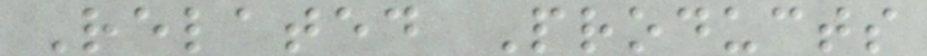Related Products
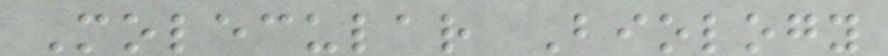Molecular Biology
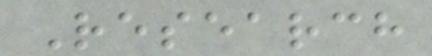Research
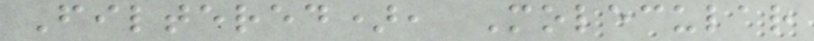Filtered), Molecular
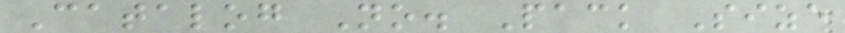Catalog No. Pack Size
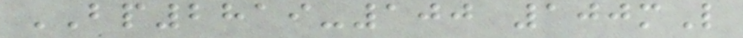BP2819-100 100mL
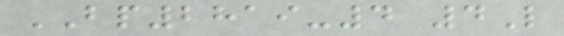BP2819-4 4L
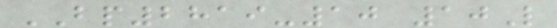BP2819-10 10L
